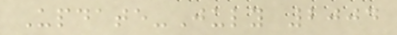Update-July 2004
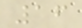16
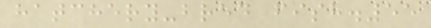hatchery-bred fish.55
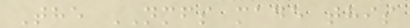The NMFS made this
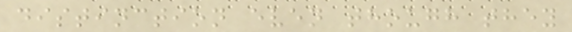distinction even though they
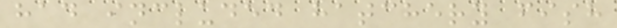had included hatchery fish
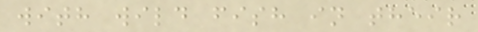with wild fish in their
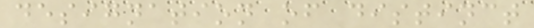designation of distinct
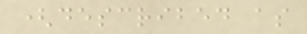(described as
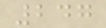247
